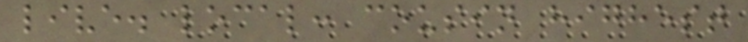live. local: cousin highest
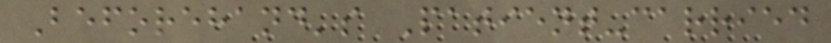Beforehand's Patient-carried
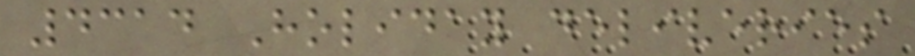4314 Holiday deliveries
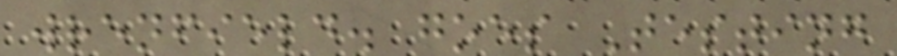wrenfield. goes Testing
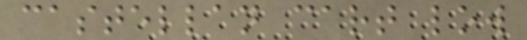castellan cart low
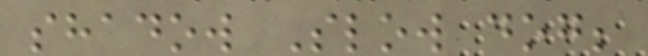shadow Slow dog;
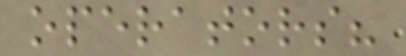operators?
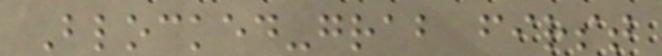Blocked-grab first
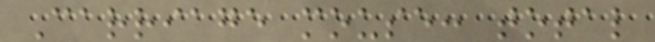Carriage mouse: total
